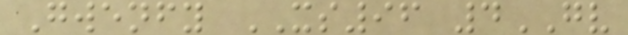Gwenfy XS96 4GV
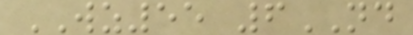WZ55 6ND
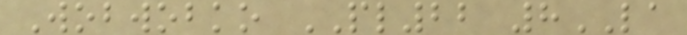Wobwobko PL22 8LA
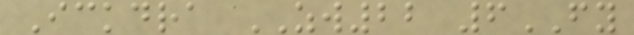Ickdra ZW22 6FY
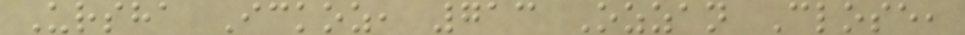Ursha Ickoz, 713 Ozzan Close,
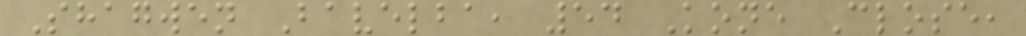Shagwen Bavelba, 54 Kone Close,
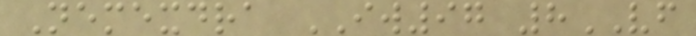Nemexdra IW97 8VF
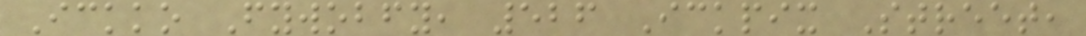Ickko Fywobfy, 526 Ickpix Street,
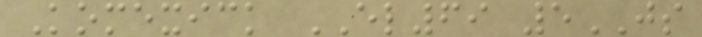Komexick EL69 5JS
